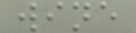wine
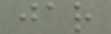jar
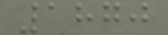1870
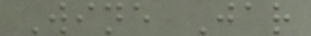Wine Jar
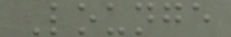Lounge
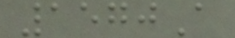1570A
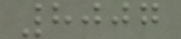8007
